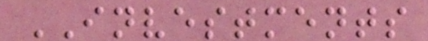INVESTMENTS
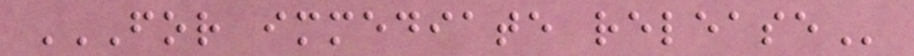FOR IMMEDIATE RELEASE
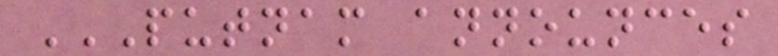PUTNAM ANNOUNCES
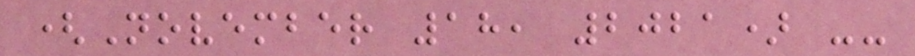(November 18, 2021) --
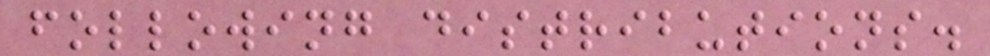following distributions.
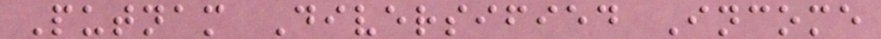Putnam Diversified Income
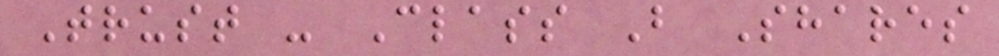Trust - Class B Shares
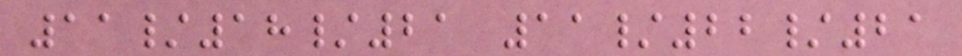11/18/21 11/22/21
